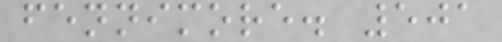fennimore. 501
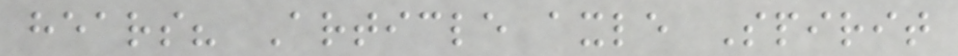hears? Article axle Spirit
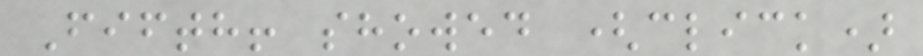Fifth! showed (click)
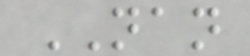NAN
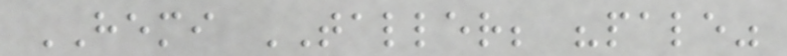HEMI TALLER; "pale"
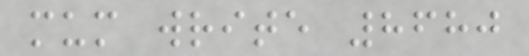mum write 8680
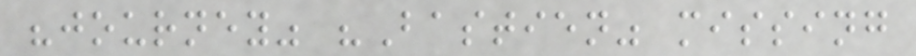"journey" "Bastien" missing
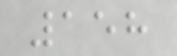158
